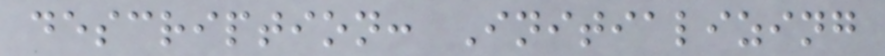description: Initializing
